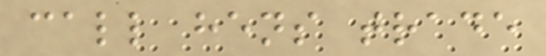call hens trade
